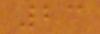23
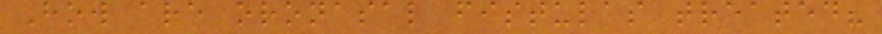How are oronasal fistulas treated?
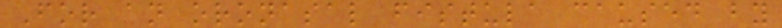For an oronasal fistula caused by
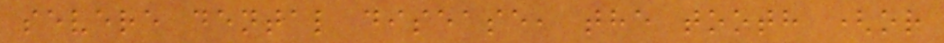severe dental disease, the tooth (or
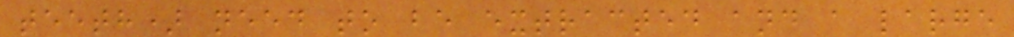teeth) need to be extracted and a large
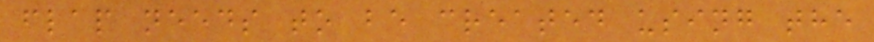flap needs to be created using the
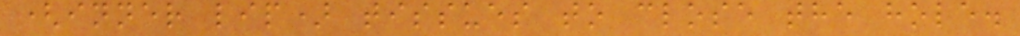(inner lip) tissues to close the hole.
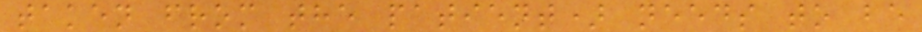taken from the patient) needs to be
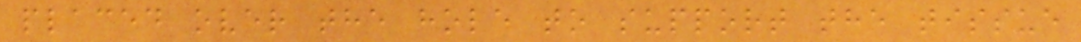placed over the hole to support the tissue
